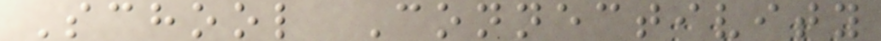School Connectivity
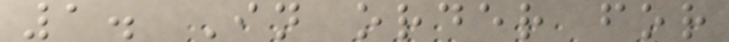1. In order for
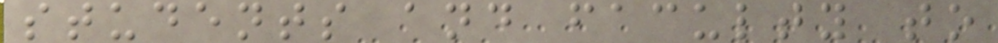students and faculty to
